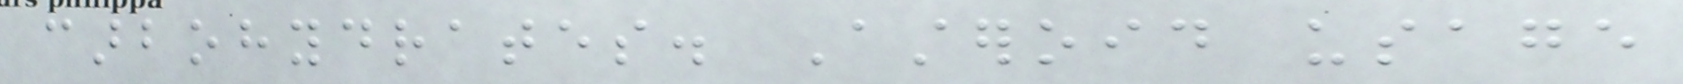carbohydrates. Asteroid usage
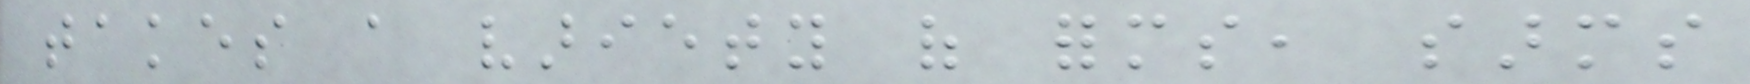takes a variety of forms, sarms
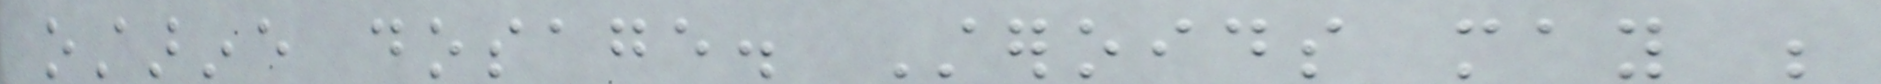ostarine dosage. Steroids may be
